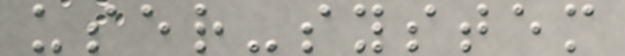user-system
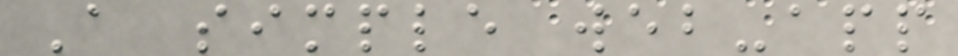A simple web-app
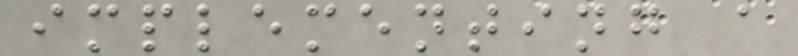implementing a
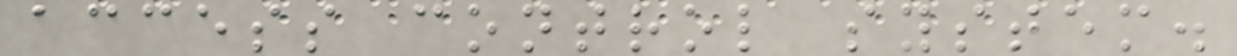access control system.
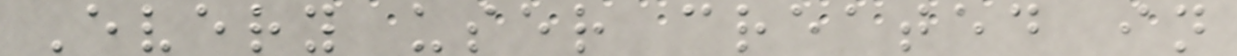Every user created in
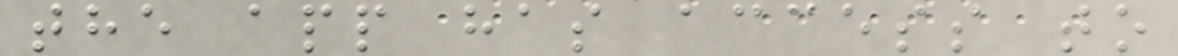the app has access to
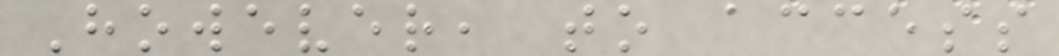However, to access
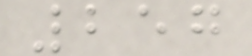257
